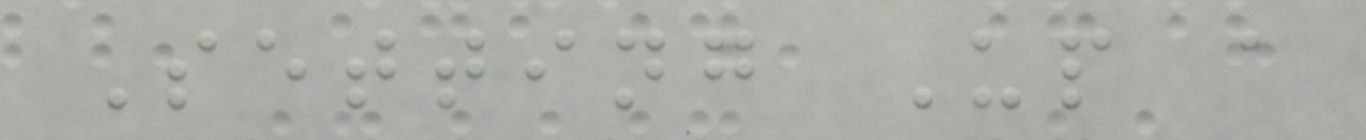Setting Up a
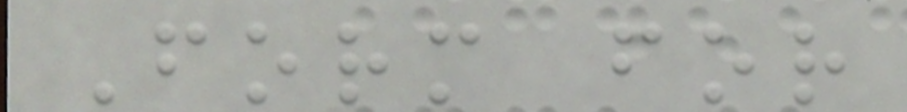Form for
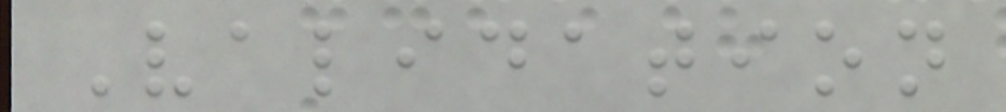Validation
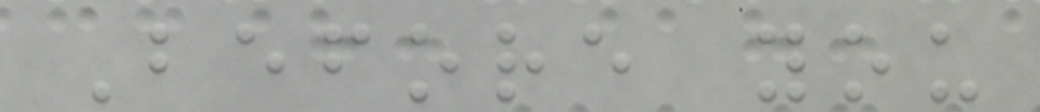Before you
